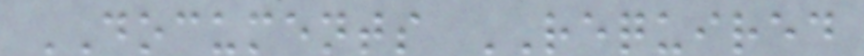DOCUMENTS REQUIRED
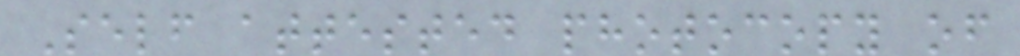Self attested photocopy of
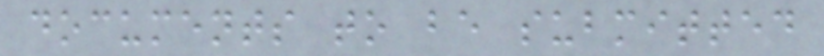documents to be submitted
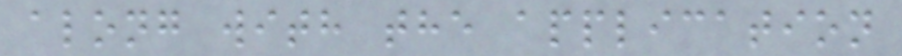along with the application
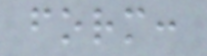form:
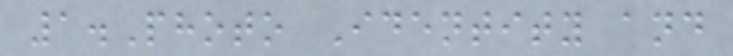1.Photo Identity and
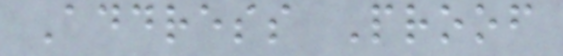Address Proof
